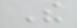The
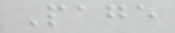Page
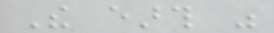The earth was
